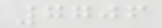7706
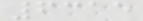6315
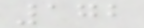172
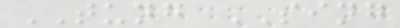TUNG SING
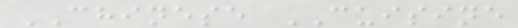CHINESE CUISINE
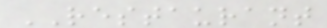RESTAURANT
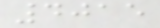4015
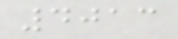4013
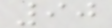90
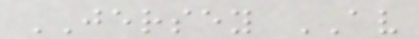JERSEY AV
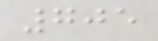705
